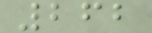262
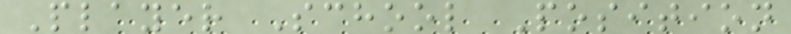Player School Position
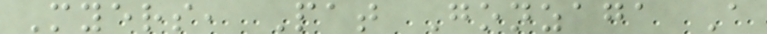Myers, Pat Gonzaga A
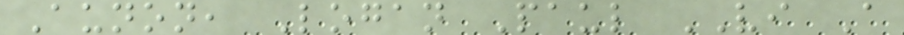Aunon, Logan Paul VI A
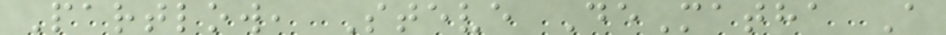Partlow, Steve DeMatha A
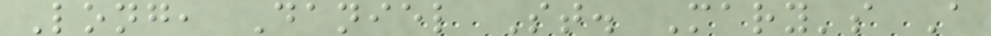Long, Daniel St. Mary's A
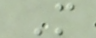M
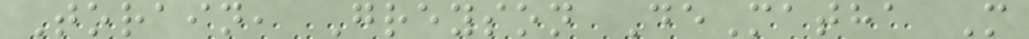Torain, Greyson DeMatha M
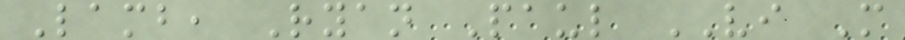Lamb, Ryan Paul VI M
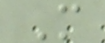M
